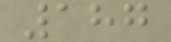187
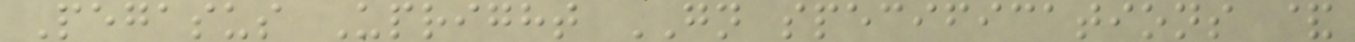Pegasus Upright GN specifications &
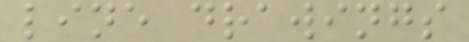line drawings
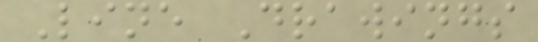Line Drawings
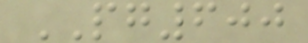PG600
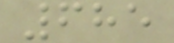685
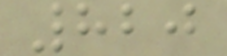820
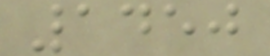1450
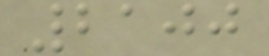2100
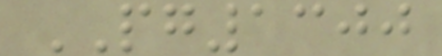PG1300
